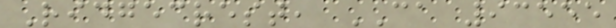Ridgecrest, CA 93555
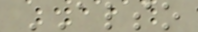ALSO
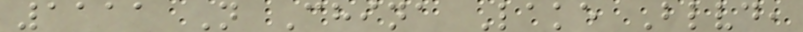1111 N China Lake Blvd,
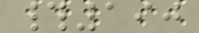#190
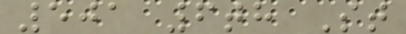501 6th St
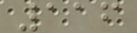116
